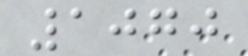1070
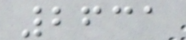2631
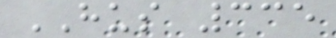HUS 335
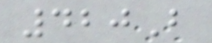420B
